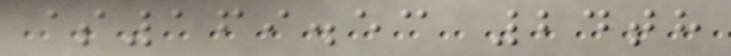$169.53 24th
